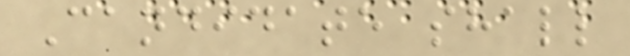Candidate shall
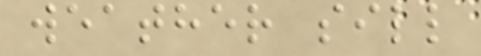weather sill
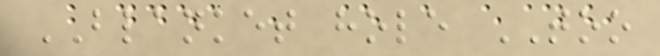BLANKET hole TOO
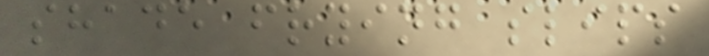shade frying slips
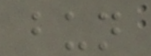bun
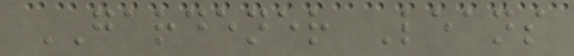GARDENER Leans
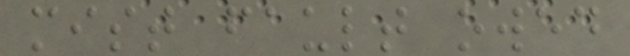mist fault owed
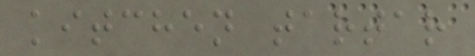kitchen tartar
